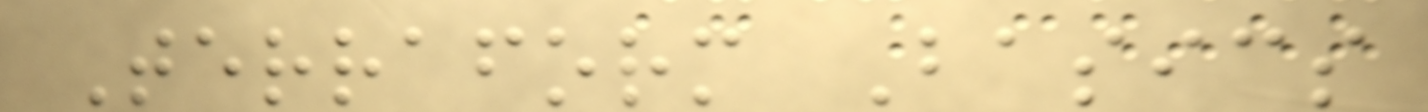Terraform Basics
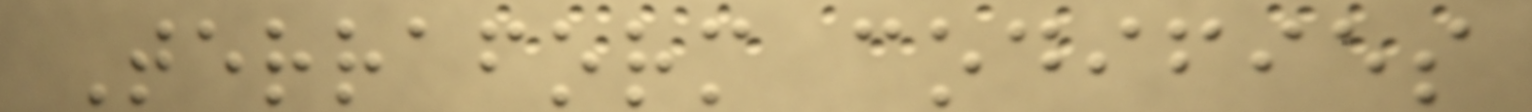Terraform codifies
